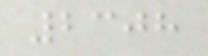2308
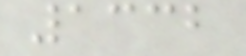1332
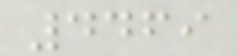4469
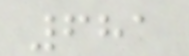681
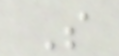S
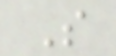S
